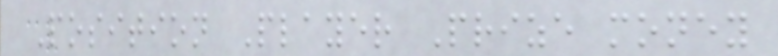Position Player Prize money
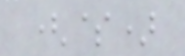($)
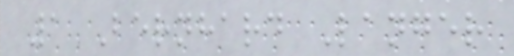1 Bernhard Langer
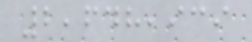2,648,939
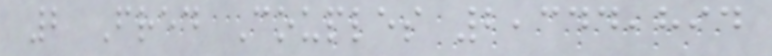2 Fred Couples 2,344,894
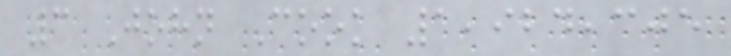3 John Cook 1,924,305
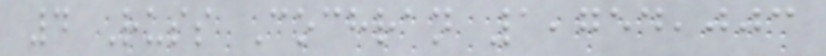4 Russ Cochran 1,754,003
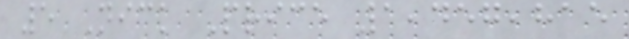5 Nick Price 1,457,815
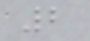2
